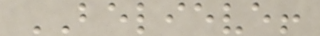BELIEVE!
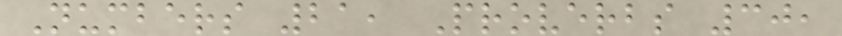Numbers 21, Proverbs 30,
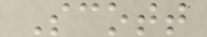Scott
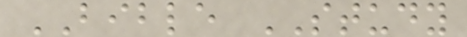BIBLE STUDY
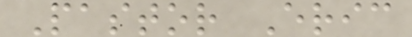Pastor Eric
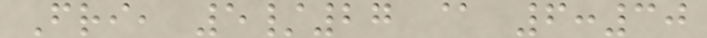Fri, 5/27 @ 6:30
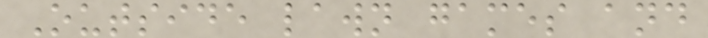Outside lawn games and
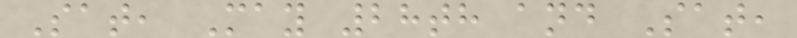Sat, May 28th and Sat,
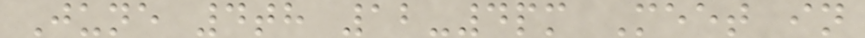June 4th 12-4pm Meet in
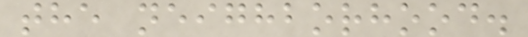the neighborhood.
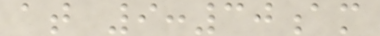at 9:30am
